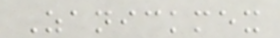Zanickmex
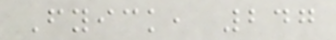Fyick, 247
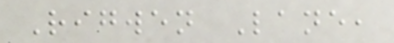Rigwen Lane,
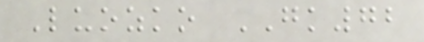Luozko GK72
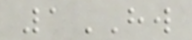1HW
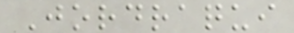Jordraqui
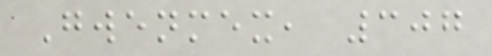Gwenmex, 307
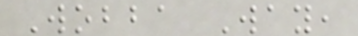Wobba Way,
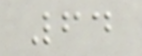64
